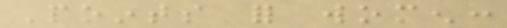Points for women:
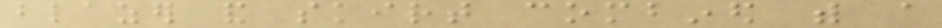blazer and skirt combined with a
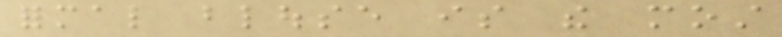formal blouse is the most
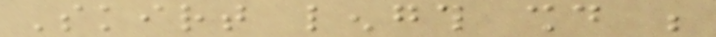Skirt length should be
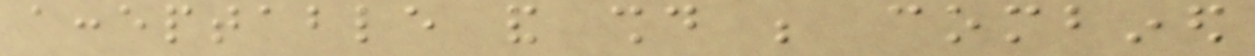acceptable and should be combined
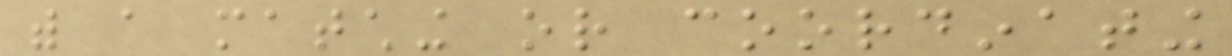with a matching or coordinating
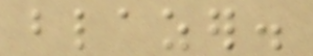blazer.
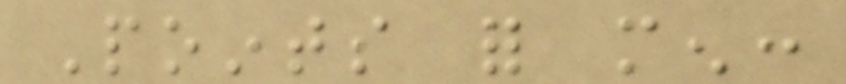Points for men:
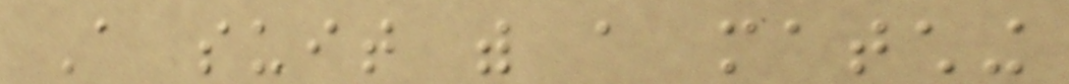A suit with a matching
